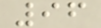96
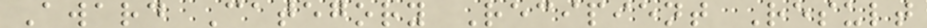Award Category Recipient Result
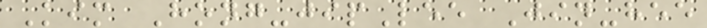Kim Hong-jipLee Jin-hee
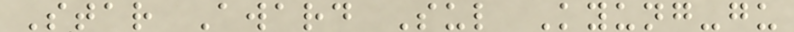Star Award Sul Kyung-gu
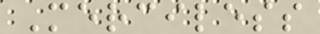Merciless
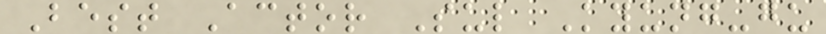Best Actor Sul Kyung-gu
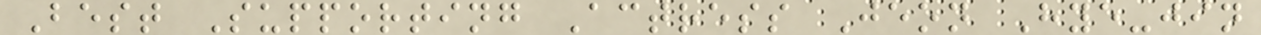Best Supporting Actress Jeon Hye-jin
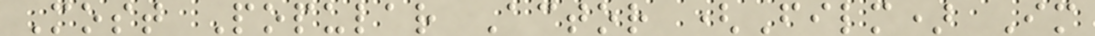Most Popular Actor (Film) Im
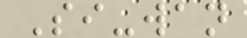Si-wan
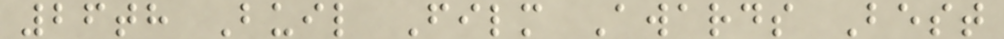26th Buil Film Awards Best
